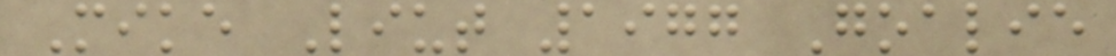Mike Liut 1977 Goalie
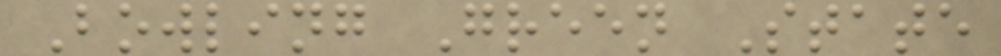Bowling Green State
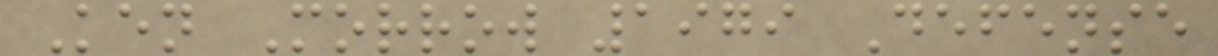Ken Morrow 1979 Defense
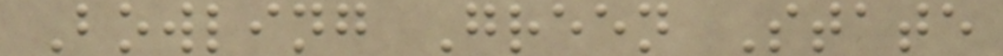Bowling Green State
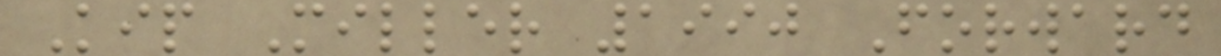Kip Miller 1990 Forward
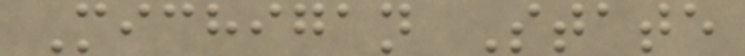Michigan State
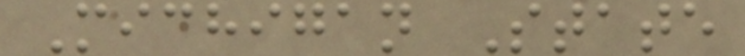Michigan State
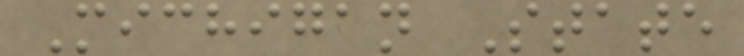Michigan State
